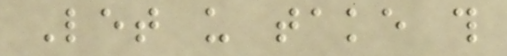Let us take this
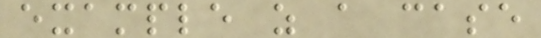example as a case
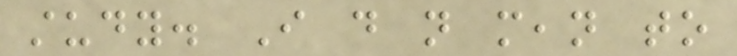study. I do not mean to
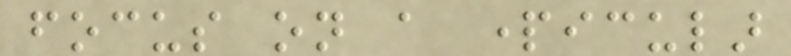focus on a particular
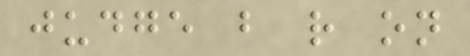judge but rather on
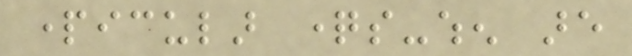particular questions-when are
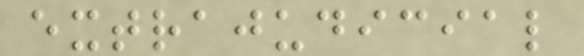extrajudicial
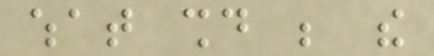what should be the
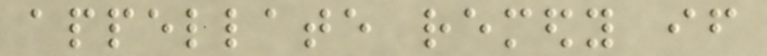appellate remedy if
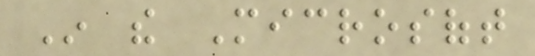In the Microsoft
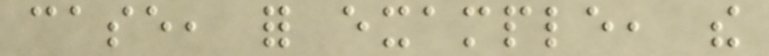case, for example, the
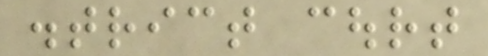district court
